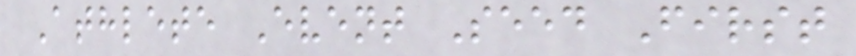Athlete Event Seed First
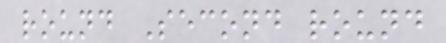round Second round
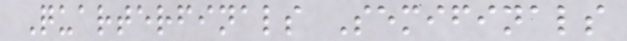Quarterfinals Semifinals
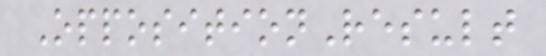OppositionResult
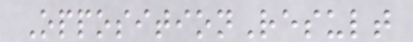OppositionResult
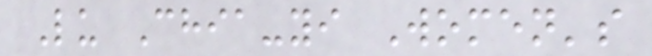Lu Chia-yi Women's
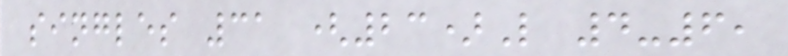singles 31 (23)L 4-6,
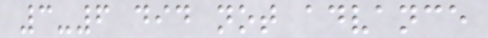3-6 did not advance
